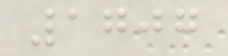1707
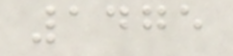1475
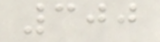300
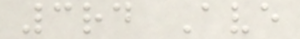3rd Ave
